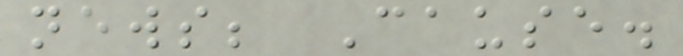news; Cause.
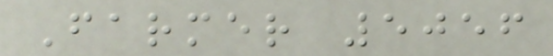Farmer 5056
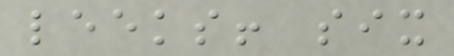leeks! six
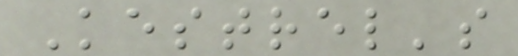Kestrel's
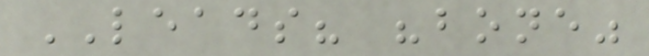LEADS? "bone"
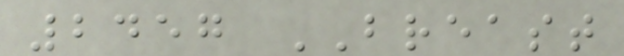2457 BREAST
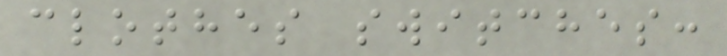clothes switches:
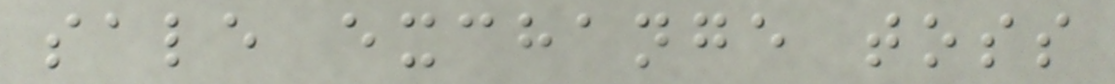sale exchange toss
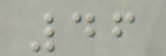46
